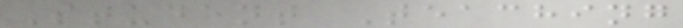Student Teaching
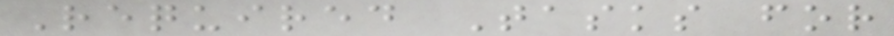Required Tasks for
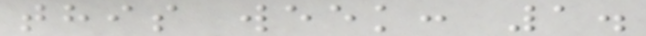this week: 1.
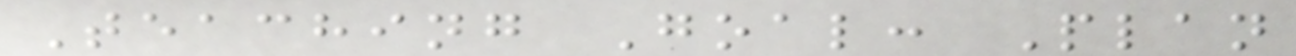Teaching Goal: Plan
